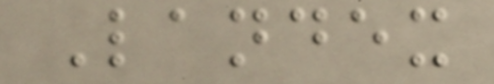Landex
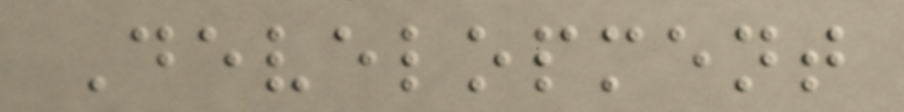Development
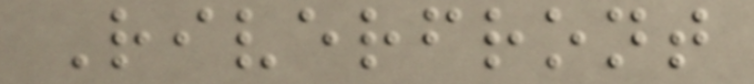Riverfront
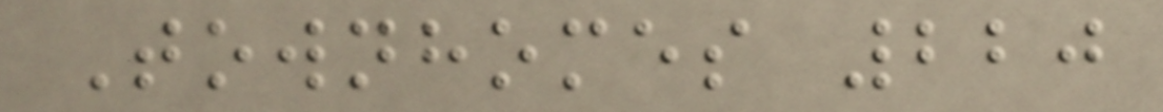Townhomes 220
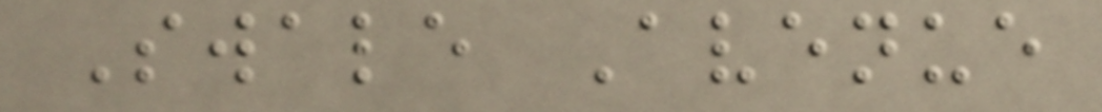Swale Avenue
